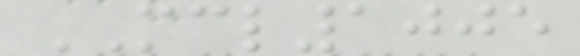MCL1005
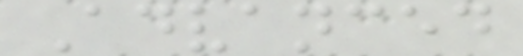Advanced
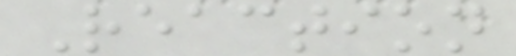Reaction
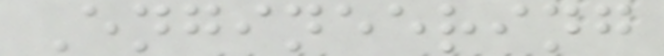Engineering
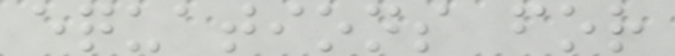equations for
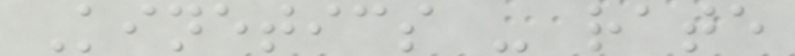Kinetics - rate
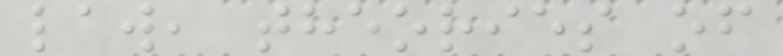law, theories of
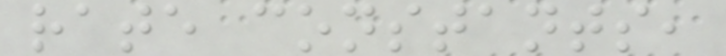rate constants,
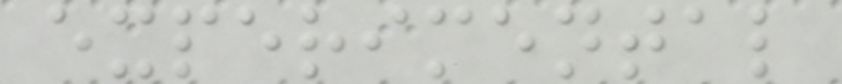experimental
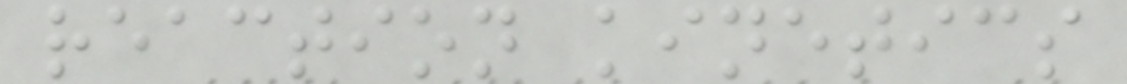reaction kinetics
